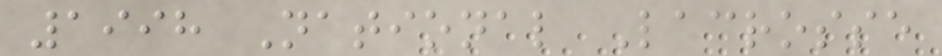1998 National Lacrosse
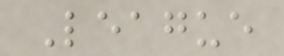League
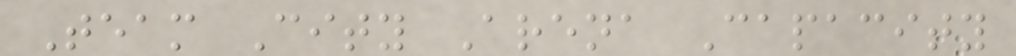Team City Arena Capacity
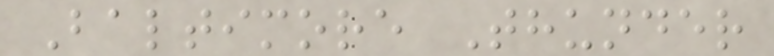Baltimore Thunder
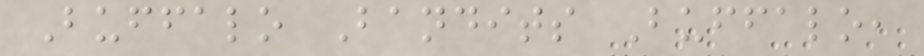Buffalo Bandits Buffalo,
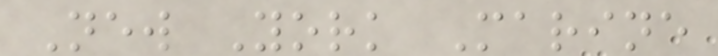New York Marine
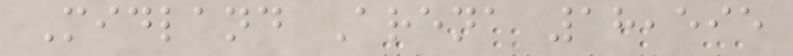Midland Arena 18,595
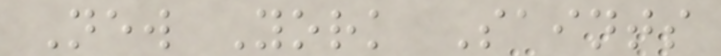New York Saints
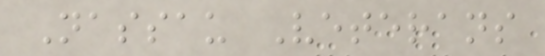Nassau Veterans
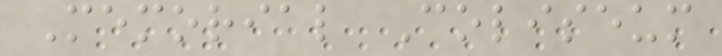Memorial Coliseum
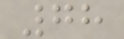78
